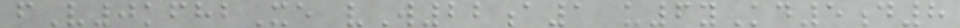fV0kfhbXe vW22a1 u6yKd5d8
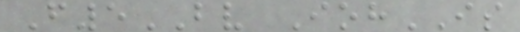F5BV IohIS
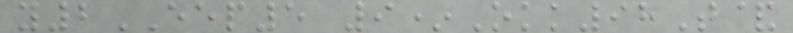y2EEP5 9*Okk98T&
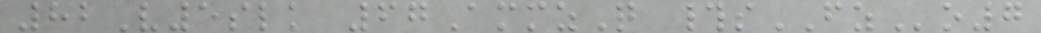82V5slk 67AmmzQ #sFZo7
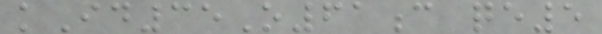kId35O61c qe5
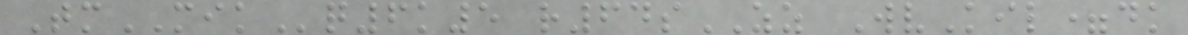TmMIKq6k5 r64sZZ WvKil=dk
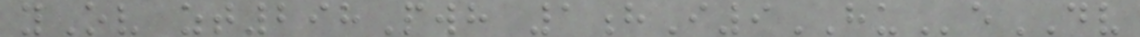yOv zt298Pwh 1hI9HUeDV
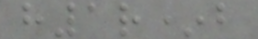h1r*b
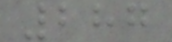287
